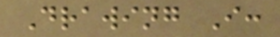Drawing I:
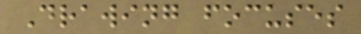Drawing focuses
